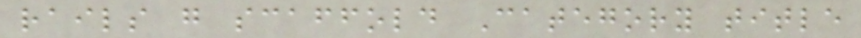rails g scaffold Category title
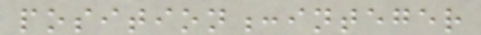position:integer
